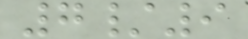7/9
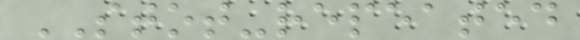STOT-repeated
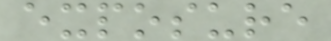exposure
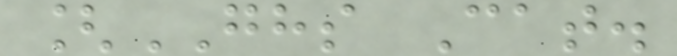[GHS Cat.
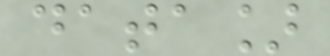data]
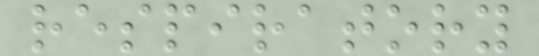respiratory
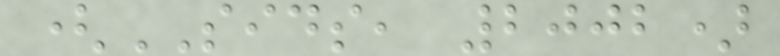(SIDS, 2002)
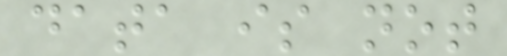data is not
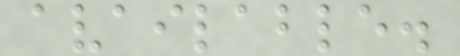available.
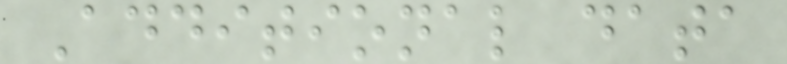Additional data
